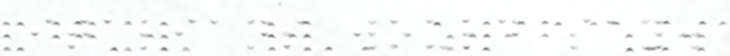italians would say.
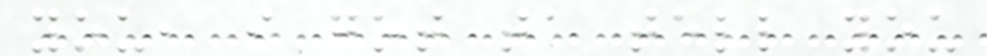you, i got ta tell you
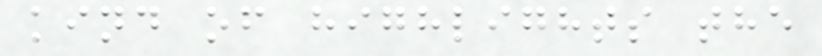kind of highlights the
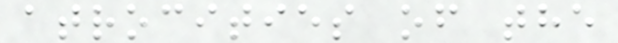atrocities of the
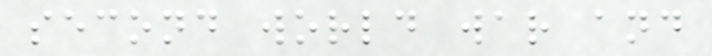second world war and
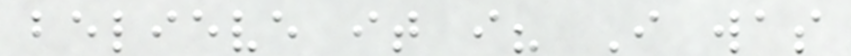believe it i? I was
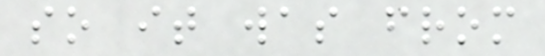so it was from
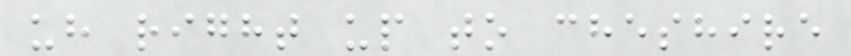uh right up to cheshire
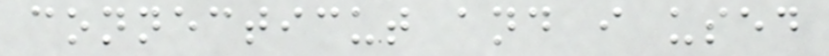connecticut and i used
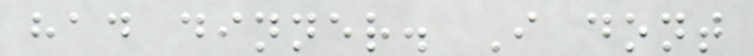had dinner. I dont
